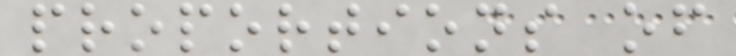proportions of
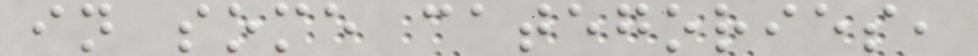in some categories,
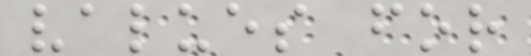values for
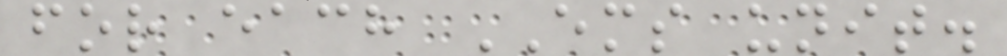for each EMS unit.
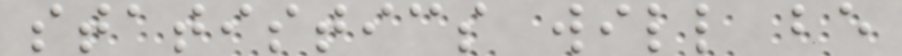statistics will be
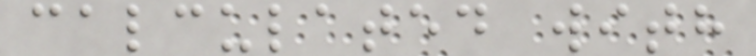calculated with
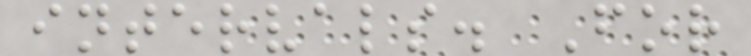intervals. For
